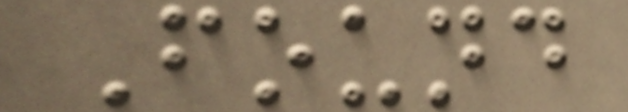Found
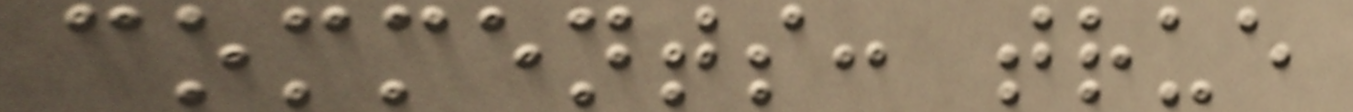comments: true
